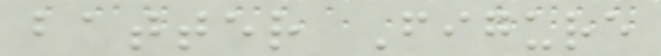batter Figure
